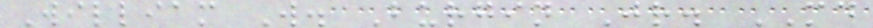William W. Burgin Jr. MD
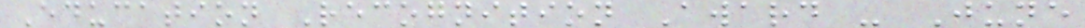Education Recognition Award - June
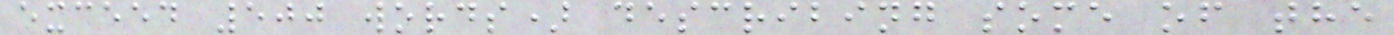exceed 500 words) describing some of the
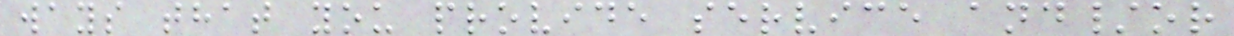ways that you provide service and/or
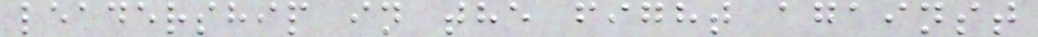leadership in the fight against
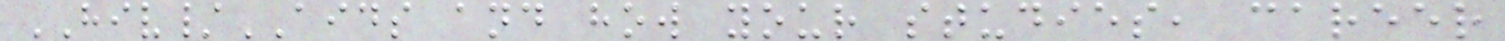HIV/AIDS and how your studies, career
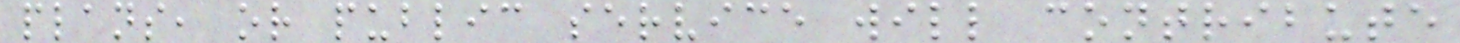plans, or public service will contribute
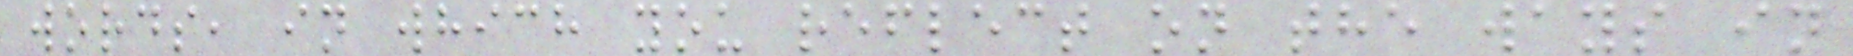words, in which you reflect on the ways in
